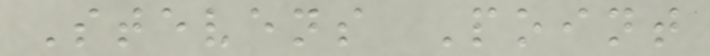Stevens Point
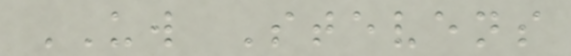UW Stevens
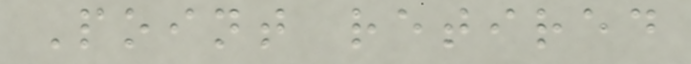Point retired
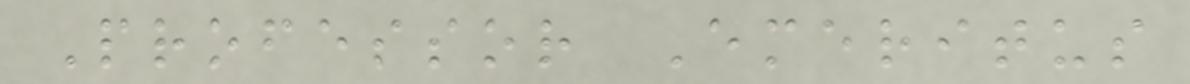Professor Emeritus
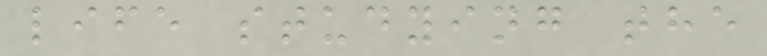life studying the
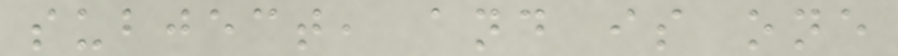subject, and is one
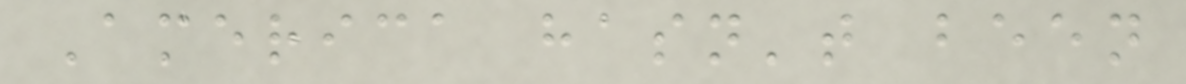America hasn't been
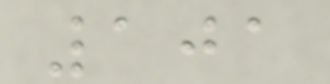101
